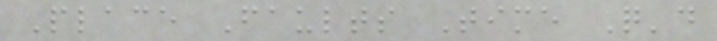Place Faults Time Q'd
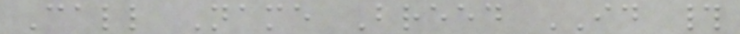Call Name Breed ID #
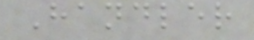Handler
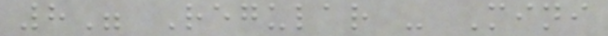8" Regular - Mini
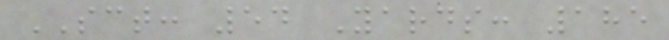SCT: 54 Yards: 185
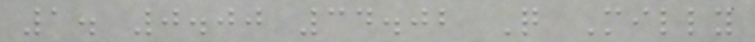1. 0.00 34.02 Q Milly
